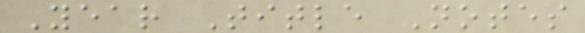Year Title Notes
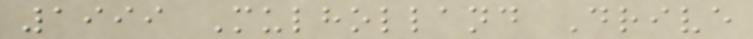1999 Mulholland Drive
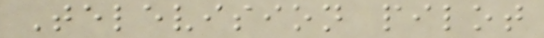Television pilot
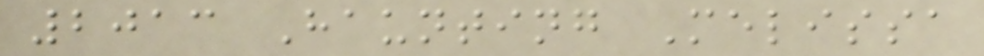2013 Haunting Melissa
